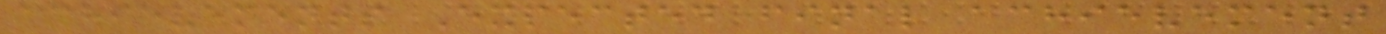achievements Expected final achievement
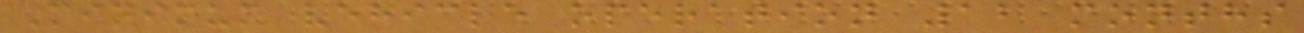Minimum vehicle operation 12 months
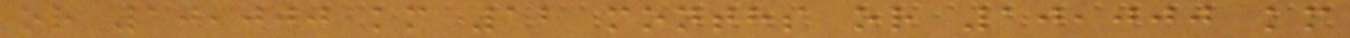or 10,000 km 12 months or 10,000 km
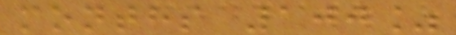months 100%
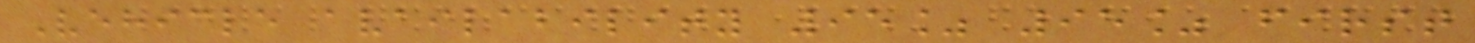Vehicle availability 95% 95% first
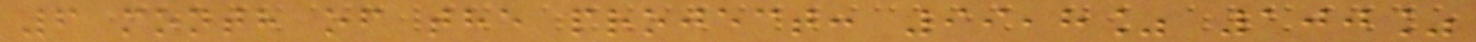6 month of the project: 99,8% 100%
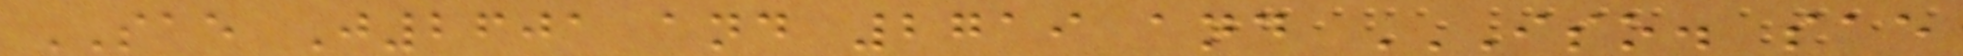SAE J2601 and 2719 and ISO. SAE
